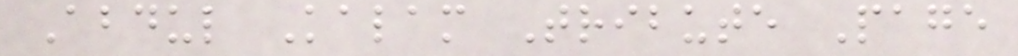Abdul Kalam Tribute Page
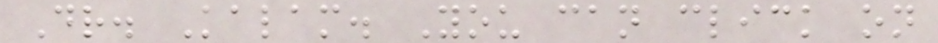Dr. Kalam. You can click on
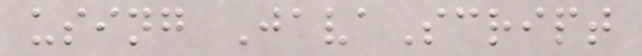using JavaScript
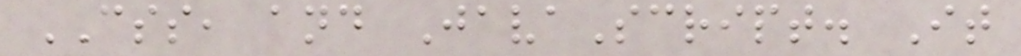CSS, and JavaScript. It
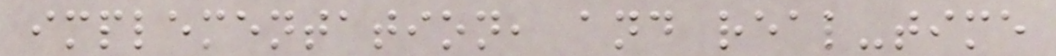implementation, and real-time
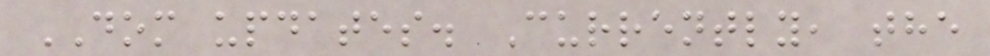DOM updates. Currently, the
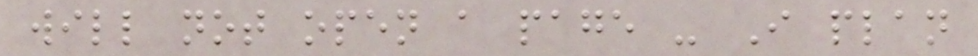will not open a page - I plan
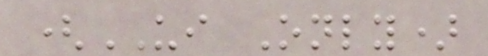(UI Only)
